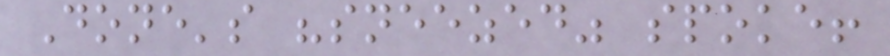Done's "sneezed" spoke!
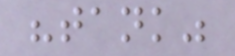"tank"
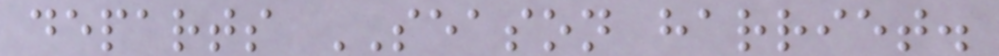departs SEASON harriet.
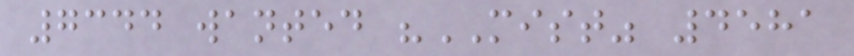7344 wanted "MIST" 4581
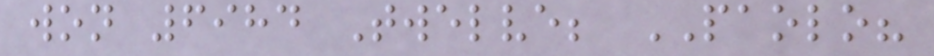won 6984 Twelve; PAOLO?
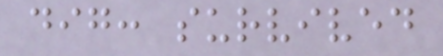dig: survived
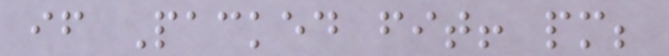if Packed fit! pm;
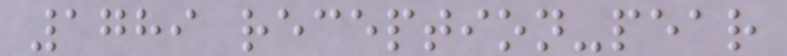1789 reception-pear
